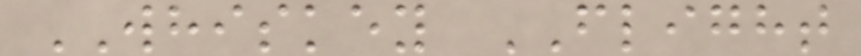WHISKEY FLIGHT
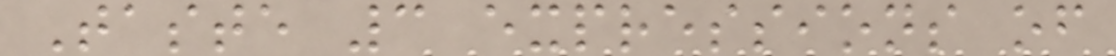Taste 3 expressions of
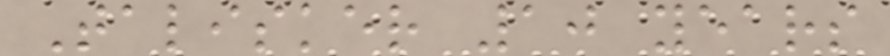Talisker 10 years
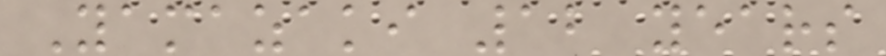Yamazaki 12 years
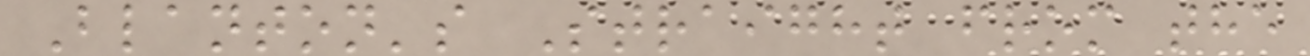Blanton's Straight from the
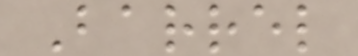Barrel
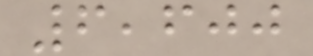6,600
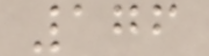176
